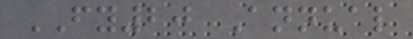FY20 Annual
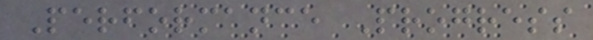Performance Progress
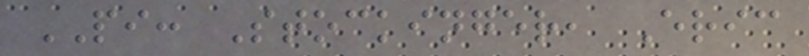PI: Stockinger, Eric
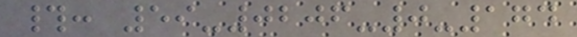#: 59-0206-0-174
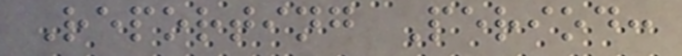Reporting Period:
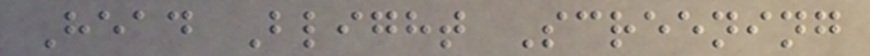Head Blight Screening
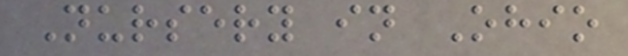Nursery in Ohio
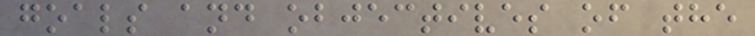goals and objectives of the
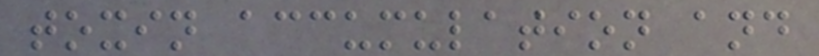toxin accumulation and
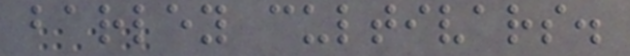barley cultivars.
